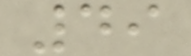49
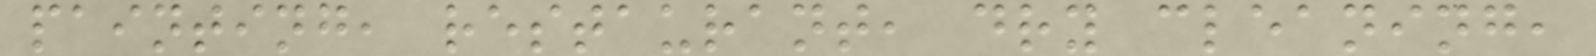painting, restaurant, dry cleaning,
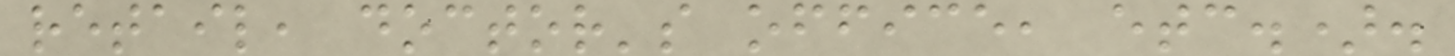retail, doctor's office, etc.).
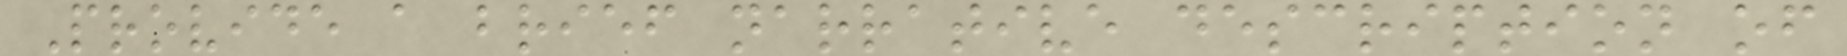Provide a brief narrative description of
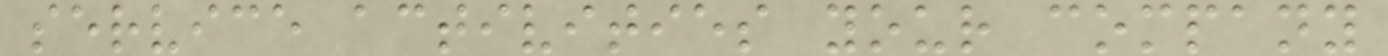service activities your company
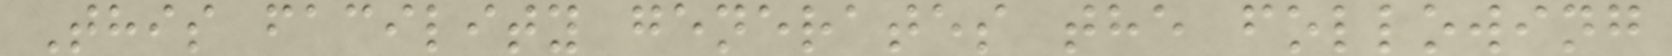This facility generates the following
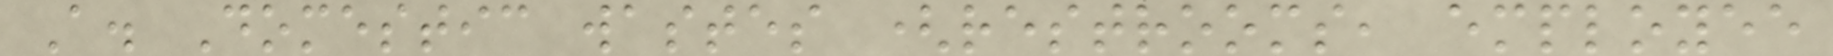A. Domestic wastes (restrooms, employee
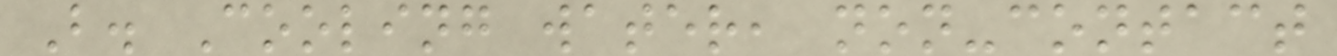B. Cooling water, non-contact
